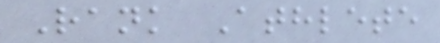Rank Athlete
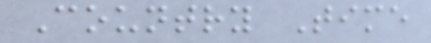Country Time
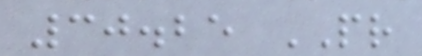30.25 PR
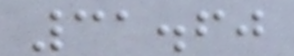31.60
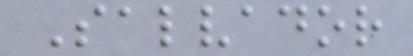Salvador
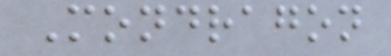Mondragon
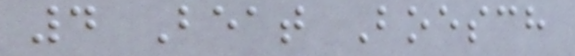4 Beat Boesch
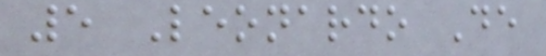5 Leonardo De
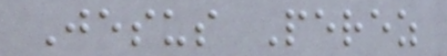Jesus Perez
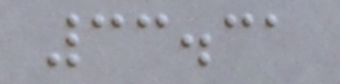33.31
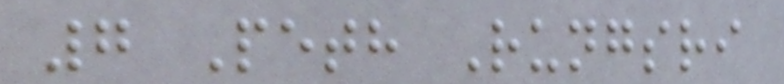7 Peth Rungsri
